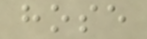hose
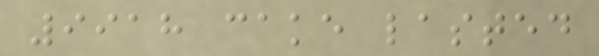9918 cake lasted
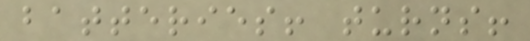batteries! turns!
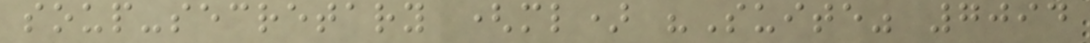soup-secretary (ml) "Suite" 7094
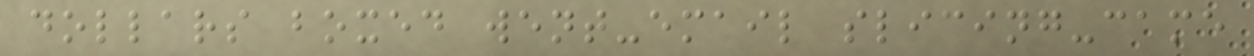dollars boxed went-email slicing-came
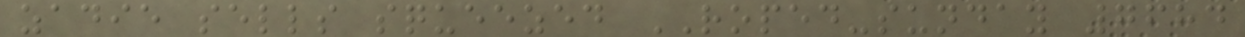zadie sells squeezed ROPED-sunday 7684
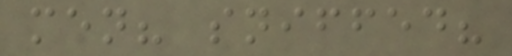men? sniffed?
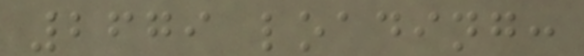2679 loading:
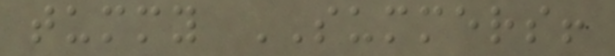tummy SUMMERS!
